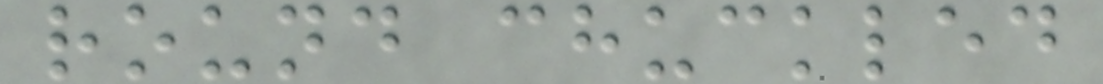round chuckled
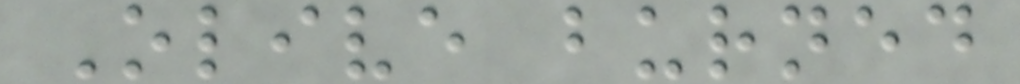Olive burned
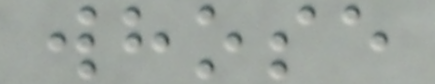whose
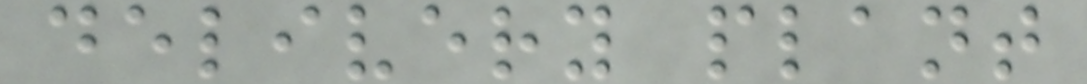delivery plant
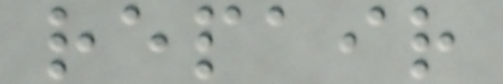repair
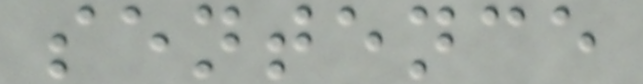sentence
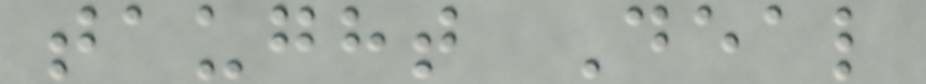taught Deal
